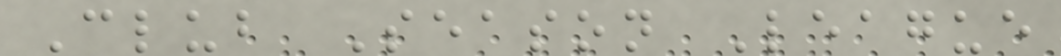Club Season League
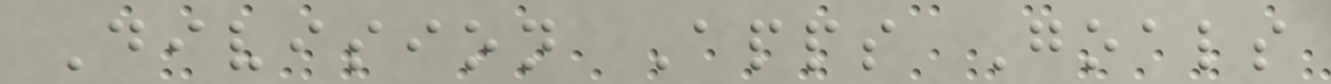Division Apps Goals
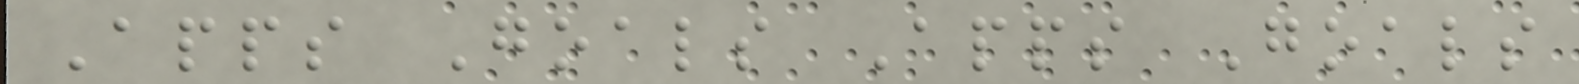Apps Goals Apps Goals
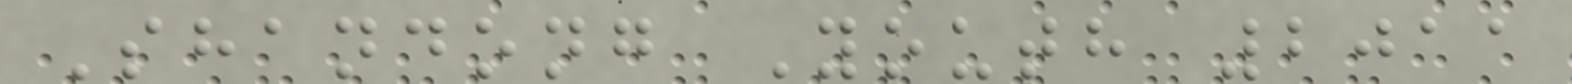Shandong Youth 2011
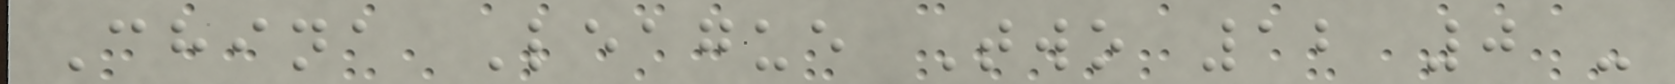China League Two 12 0 -
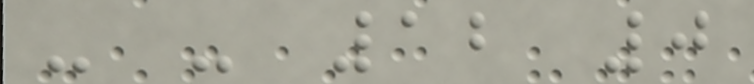- - 12 0
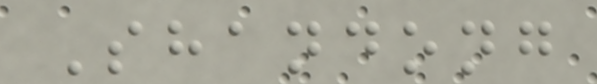Shandong
